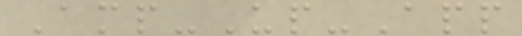Amp-Up-App
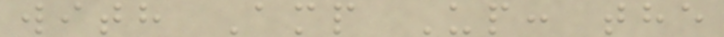with Amp Up: the
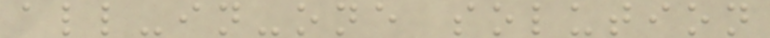all-in-one solution
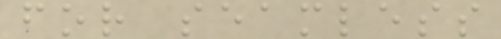for seamless
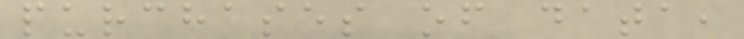purchases of data,
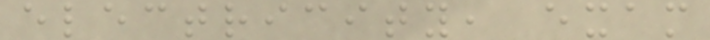electricity, exam
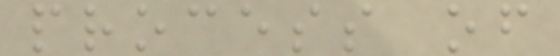process of
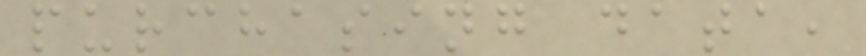purchasing data,
